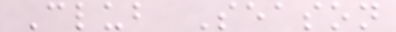Club Season
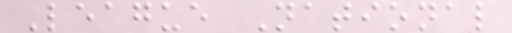League National
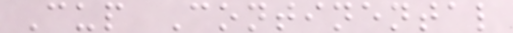Cup Continental
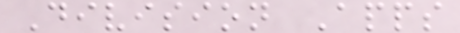Division Apps
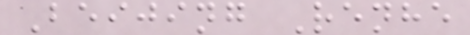Beijing Renhe
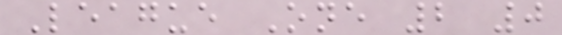League One 2 0
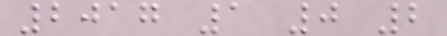2017 1 0 2
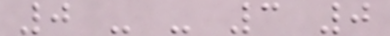0 - - 3 0
